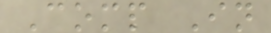Comp In
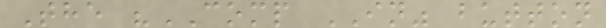The "COMP IN" button
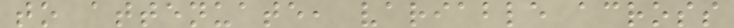to attenuate, variable across
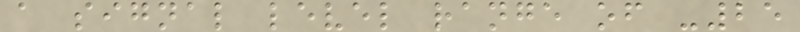a signal level range of -25
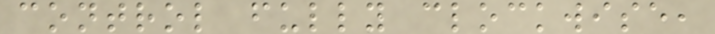control fully clockwise,
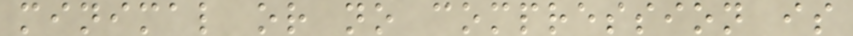minimal or no compression is
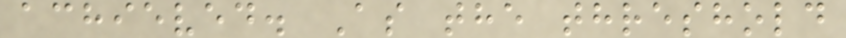achieved. As the threshold
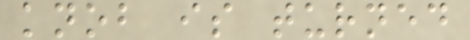knob is turned
